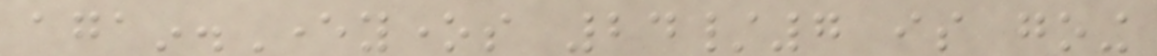again.Everyones 24/7 is going
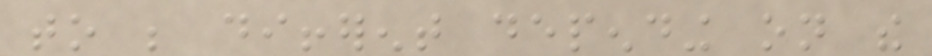to be different depending on the
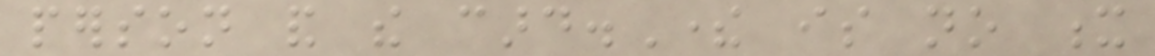person and the card.There is no x
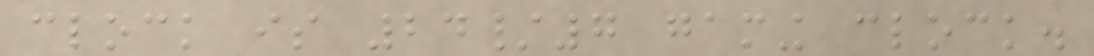clock is 24/7 gaming clock.
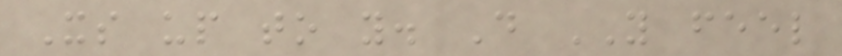Its up to you. Do YOU feel
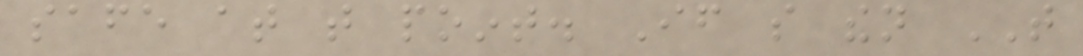safe at that point. If so then THAT
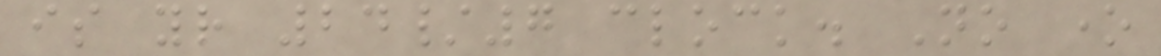is your 24/7 clock. No one
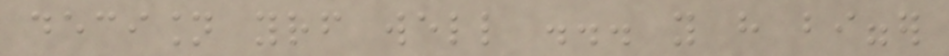decision yourself well ... you have bigger
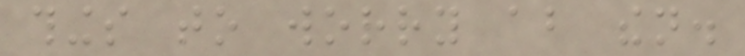things to worry about then.
